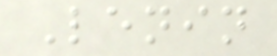Lenin
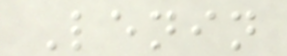Lenin
